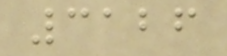3126
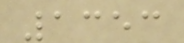1353
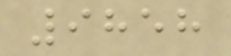9858
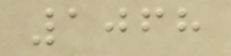1068
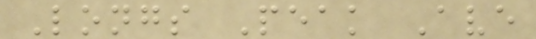Longs Peak Ave
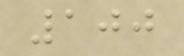100
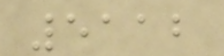5112
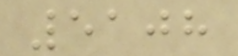5108
